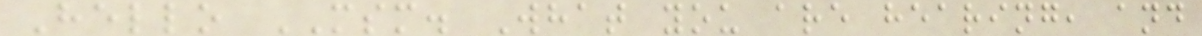Hello MSM. What you are hearing, and
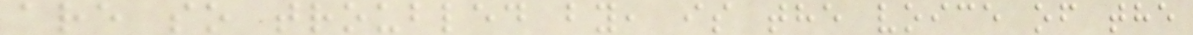are so troubled by, is the voice of the
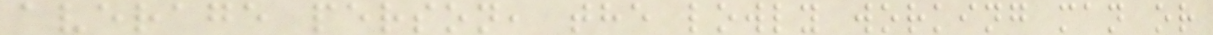average person, the lowly working man or
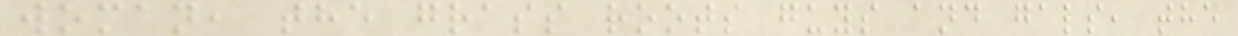woman, the grass roots guys and gals, the
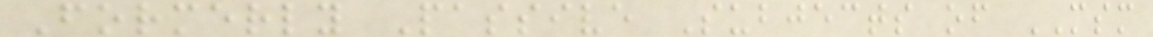Formerly Passive Subjects of MSM
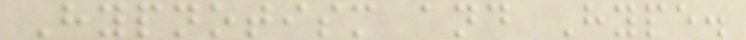Hypnotism and Hype.
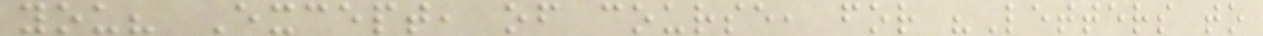you? Except, of course, for "Letters to
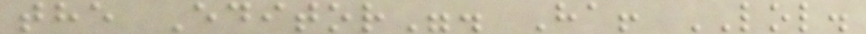the Editor". Ha! LOL.
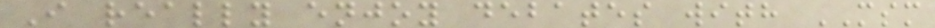I really enjoy debates with MSM
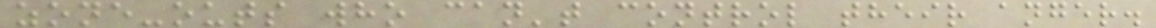zone-outs who can't control their anger.
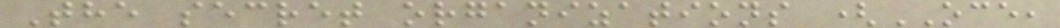The secret organizations (OCE,
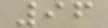96
